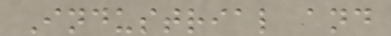Industrial and
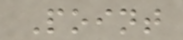Point
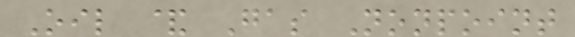Oil & Gas Nonpoint
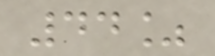44%
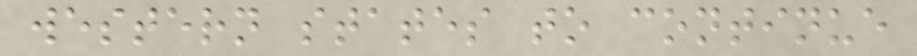western states to continue
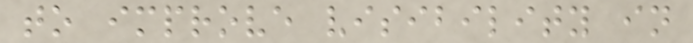to improve visibility in
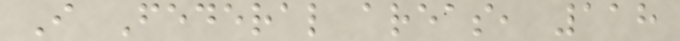I Federal areas, 118
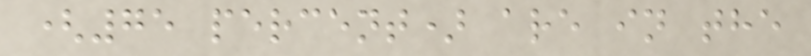(75 percent) are in the
